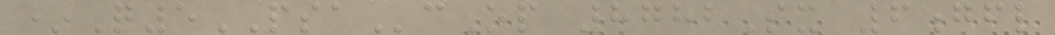*Q5PSAcOp 8782Sx 6gfl
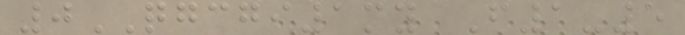0QGCGI1my F1-5
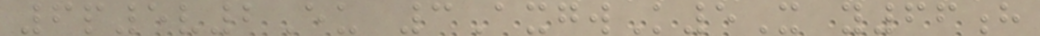6p5v2Eu 3AxgwK5X y66h
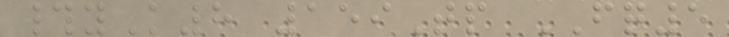#yK8 159Tp FQ5
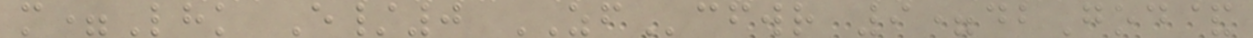m=Lhk E/0 ZFcfwr 9=dbGod&
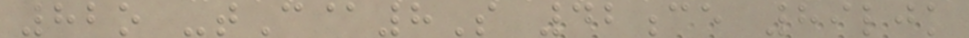82o -tC@8S 42ce 89ljk
